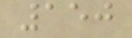150
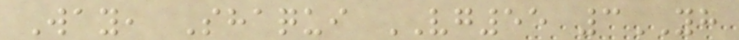Way, Shaqui VG55 3YH
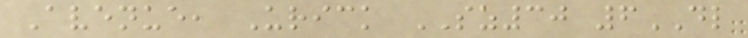Avenue, Urick SZ30 6DL
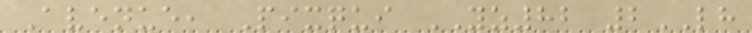Avenue, Pixqui YZ82 2LH
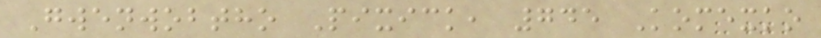Gwenwobtho Pixick, 745 Komexko
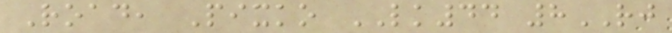Road, Pixko LK44 8RJ
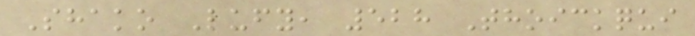Shako Lufy, 528 Thoickqui
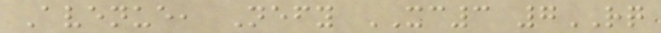Avenue, Nefy XC3 7RQ
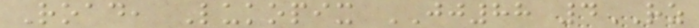Road, Lukopix JJ88 4RZ
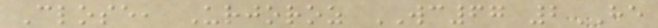Close, Urjoroz WC67 2HE
